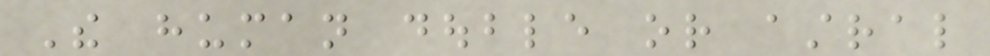The human double or astral
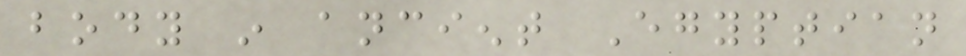body in ancient Egyptian
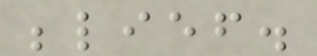belief.
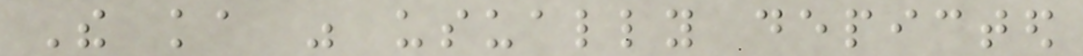The ka was usually depicted
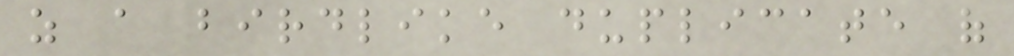as a birdlike duplicate of
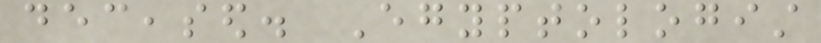deceased. Egyptologist
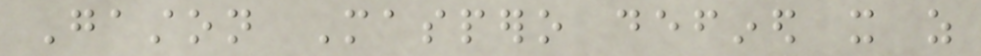Gaston Maspero defined it as
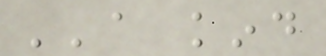''a kind
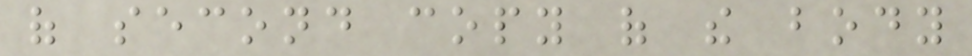of second copy of the body
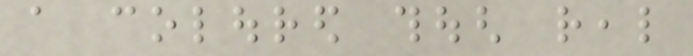a coloured though real
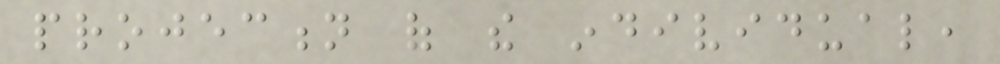projection of the individual,
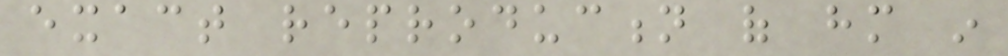exact reproduction of him in
